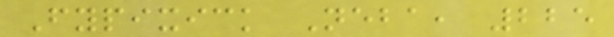Fypixick Neba, 225
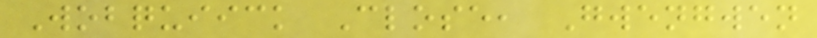Wobquiick Close, Gwengwen
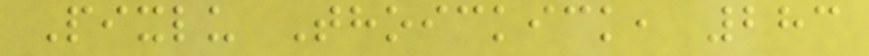Pixlu Thoickick, 283
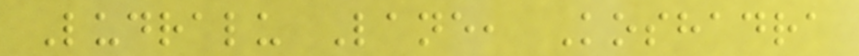Ludralu Lane, Koshadra
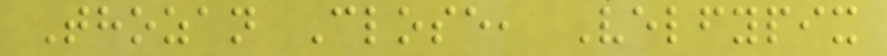Thozan Close, Velfypix
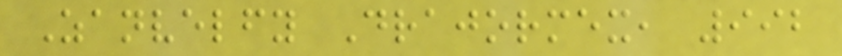Zanvelfy Drajormex, 992
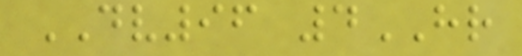DV96 4HR
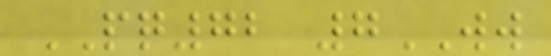PQ72 7WW
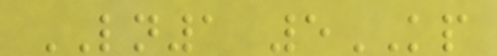LN1 5KP
